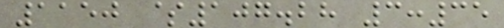1150 $107.28 3:35
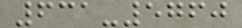631-5760
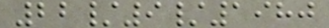22/9/1980
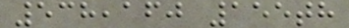538,160 155th
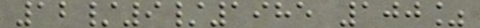12/9/1985 100%
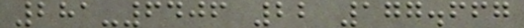281-6406 22 177.667
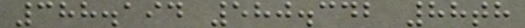388.194 580.342 88th
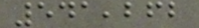541,262
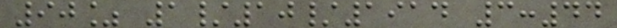90% 1/10/1914 3:44
